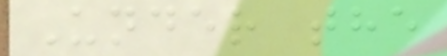Under the
